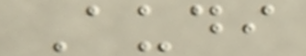Audi
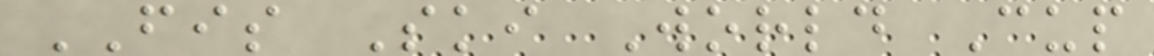FIS Ski World Cup
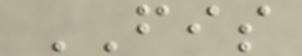FIS
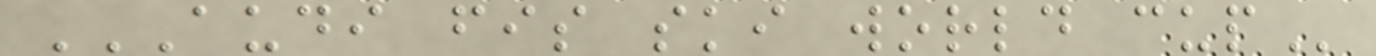AUDI FIS SKI WORLD CUP
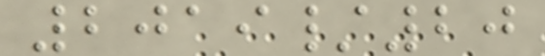2019/20
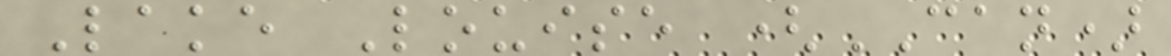Lake Louise (CAN)
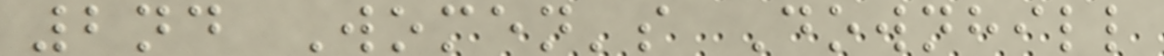2nd Women's Downhill
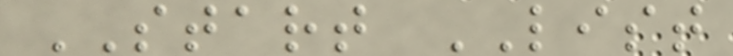START LIST
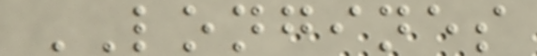LONGINES
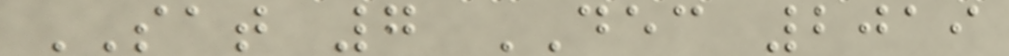SAT 7 DEC 2019
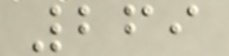269
